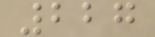227
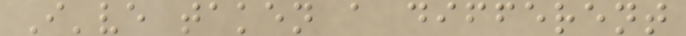I've taken a different
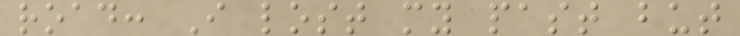road: I lost my past but
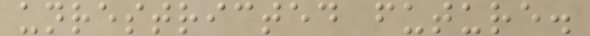unrestricted future.
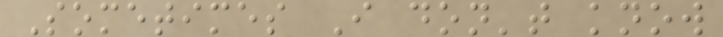Sometimes I don't know
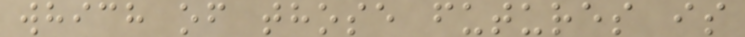which of those futures is
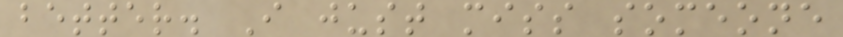better. I just miss someone
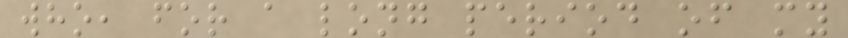who, for a long period of my
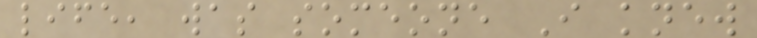life, was someone I knew
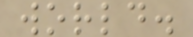world.
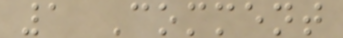1 Comment
